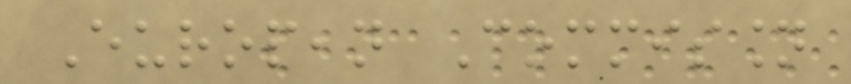European Commission
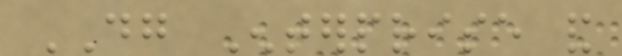DG Enterprise and
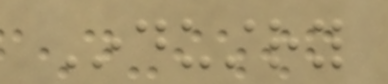Industry
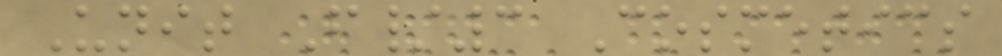Unit F/3 Cosmetics
